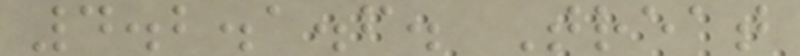4.2.1.6. Treat
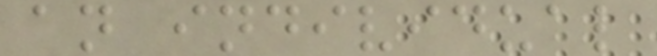an individual
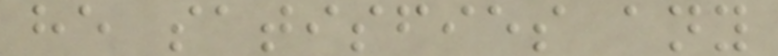he satisfies any
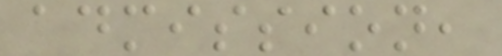admission,
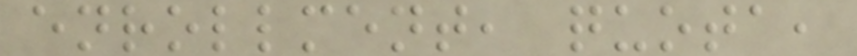enrollment, quota,
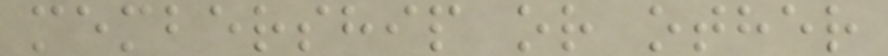membership or other
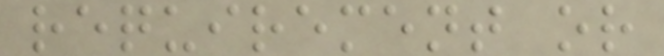requirement or
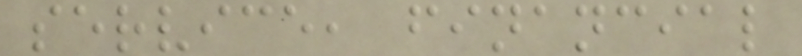service, financial
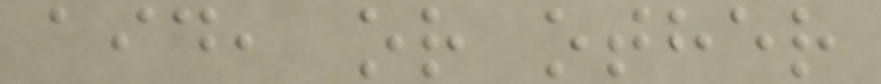aid, or other
